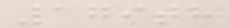179th
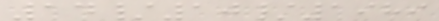14/10/1989
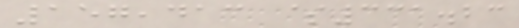157,413 $331.23
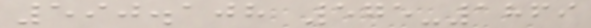590.108 575-1869
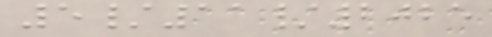5/11/2025
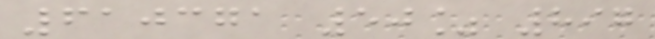610371 50% 897
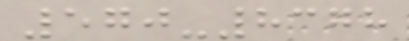570-8378
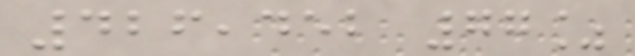426,452 77%
